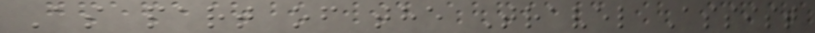As part of the Travel Assist
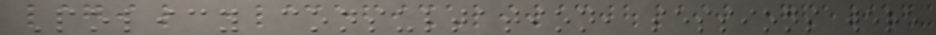Policy consultation, sessions were
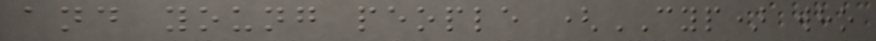and young people (CYP) who
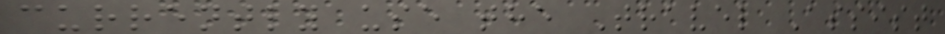currently use the Travel Assist
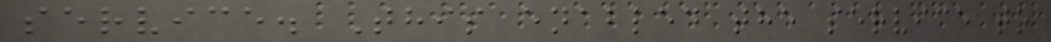service. This enabled the service to
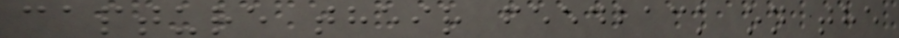capture their feedback on the
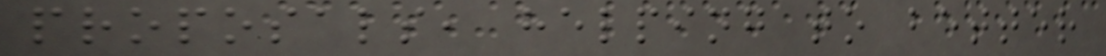proposals, helping to better
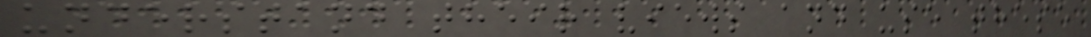understand their views and use these
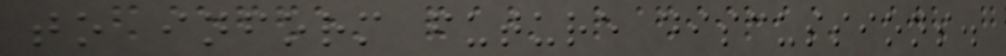to inform future discussions.
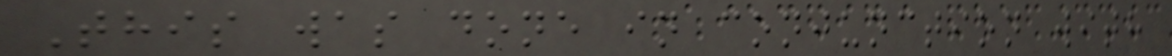This was done in conjunction with
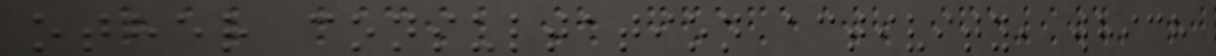other consultation activity, which
